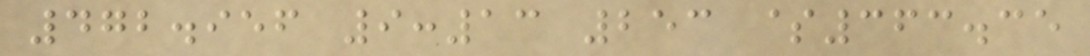472.956 9:13 253 $363.35
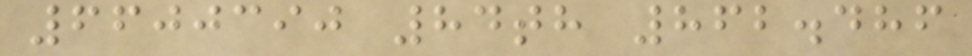6600390 84th 862.486
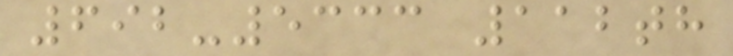692-5333 112th
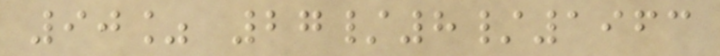90% 27/8/1963
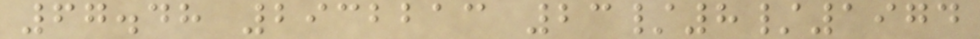67.48 2932213 23/8/1974
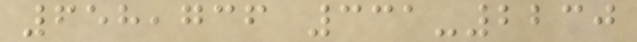658,736 331-2230
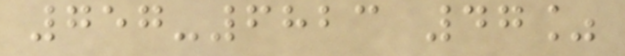757-6823 47%
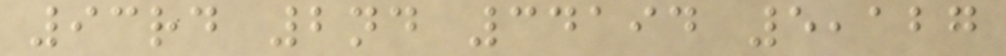93rd 2nd 34194 5,127
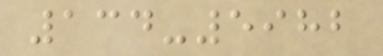134-5982
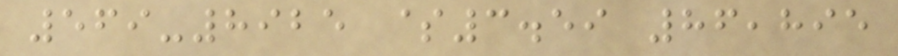569-8925 $3.59 86,895
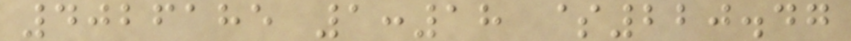4026185 1:18 $220.47
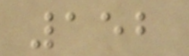152
